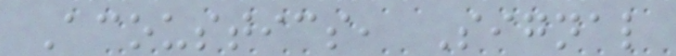Acoustics, Signal
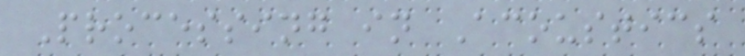Processing in Acoustics
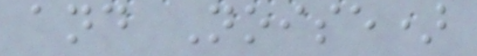and Noise)
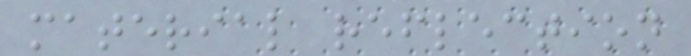material reflection
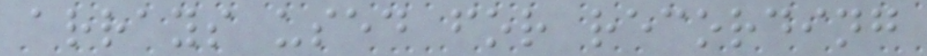arrays used for recording
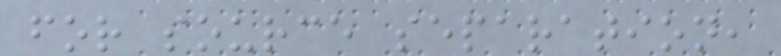for source separation,
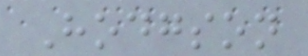Hodgson
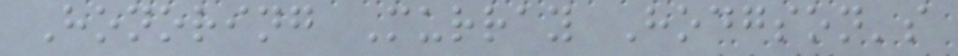Honoring Murray Hodgson's
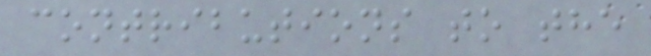contributions to the
